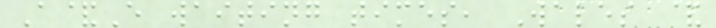A&E waiting times, Wales &
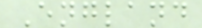England
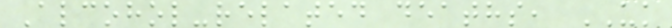Alcohol-related deaths, UK
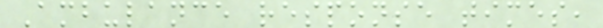Ambulance response times,
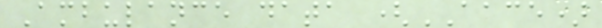Ambulance data (AACE)
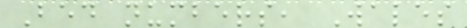Bed numbers, Wales
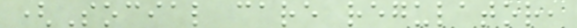(Social care regulator,
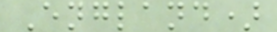England)
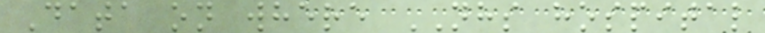Data on where NHS hospital
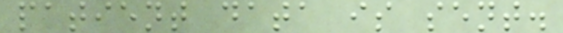patient data is sent.
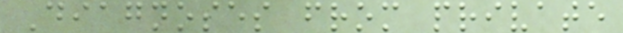Diagnoses from private
